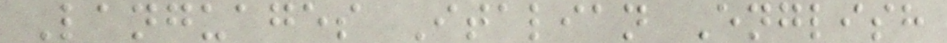Languages Italian English
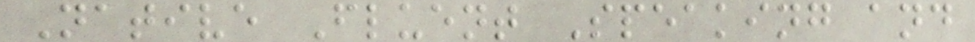Native Fluent Speaking and
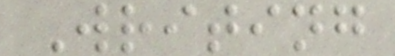Writing
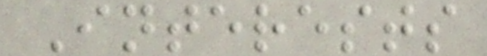Interests
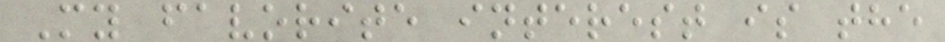My favorite interest is the
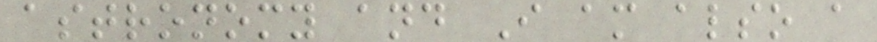astronomy and I am also a
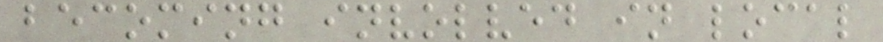becoming involved in local
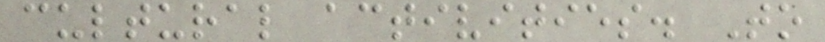cultural activities. To
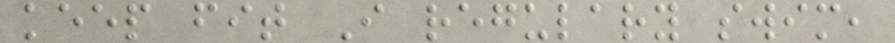keep fit I regulary swim,
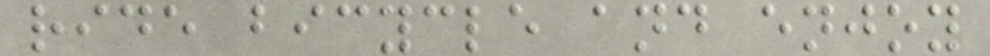ride bicycle and enjoy
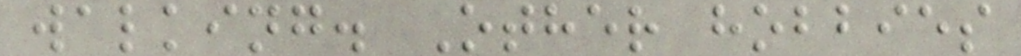walking. Other hobbies
